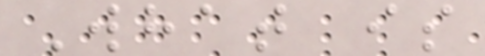What is
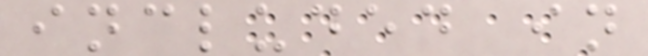included in
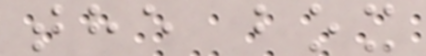the box
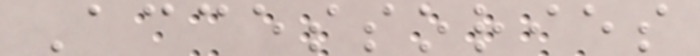Accessories
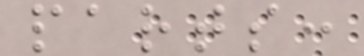parts:
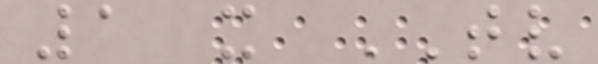1 x TV
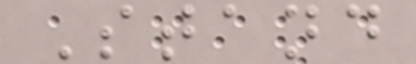Stand
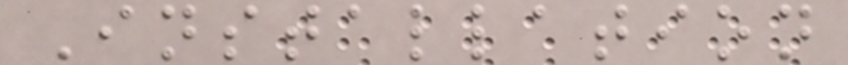Installation
